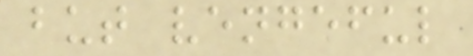but vengeful
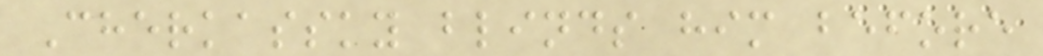Cherkassky blinds him before
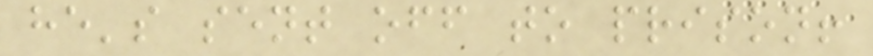he's sent off to prison!
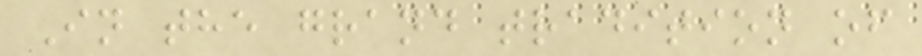In the grand tradition of
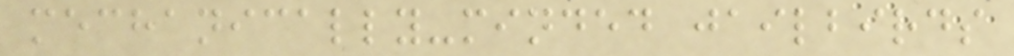mechanically-minded jailbirds
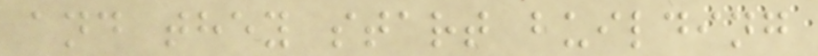and they start building
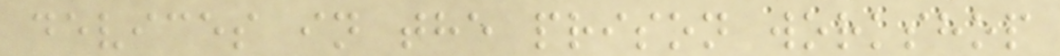devices in the prison workshop
